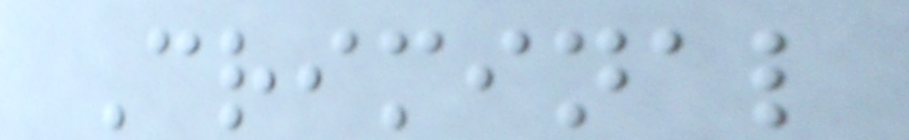Criminal
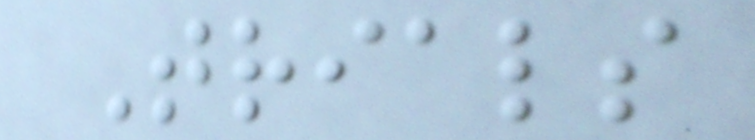Trials
